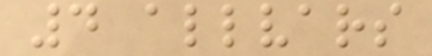4 allvars
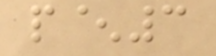p^3
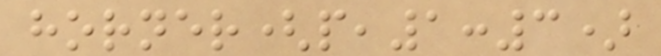horner(p,1:3)
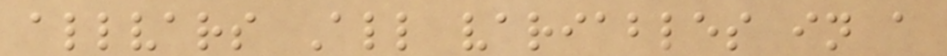allvars All variables in a
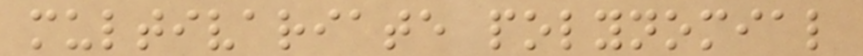multivariate polynomial
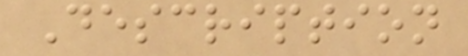Description
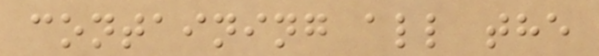containing all the
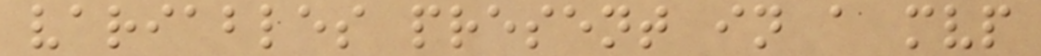variables present in a mvp
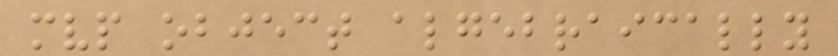mvp object algebraically
